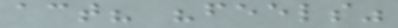act? "feels"
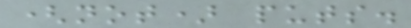(not) puts.
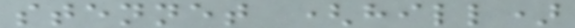stennet (hill)
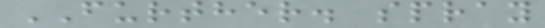FURTHER. spray
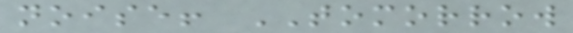noise! TOMORROW
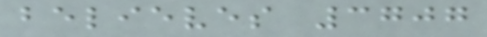believes 3707
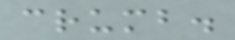crumb.
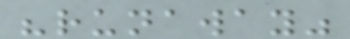"runaway"
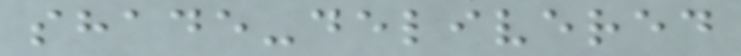shade-delivered
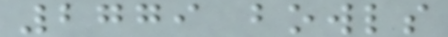2779 bowls
